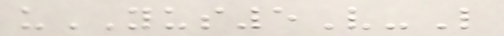uYUS5V-L
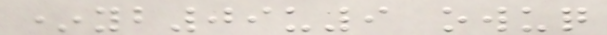*yb09u9 owuq
